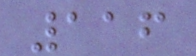116
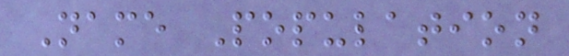Name Population
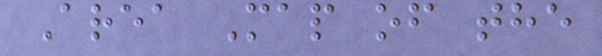Area Map of the
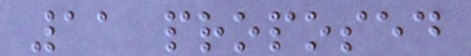11 proposed
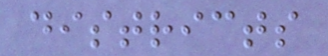districts
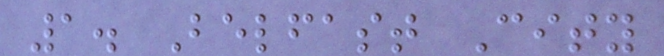1. Belfast City
